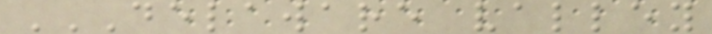DELAWARE VALLEY
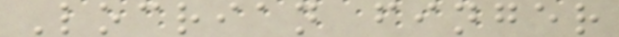Locrian finger
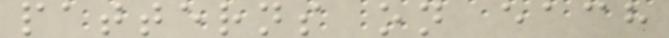patterns on each
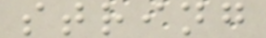string
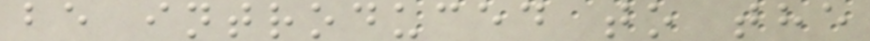be introduced to the
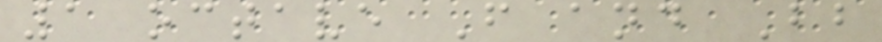1 octave F and Bb
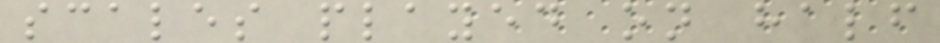scales played on half
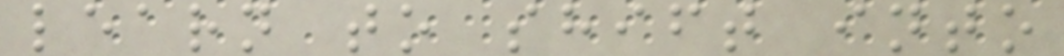learn to shift into
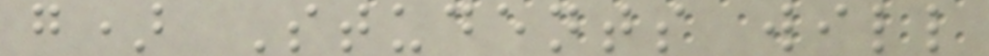g) Students will
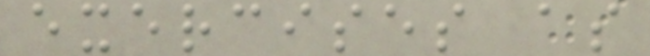exercises as
